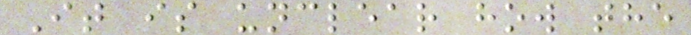It is unclear how the
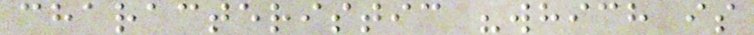characteristic "which is
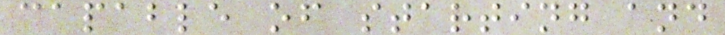capable of starting and
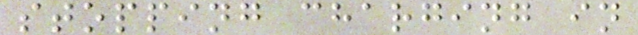stopping charging in
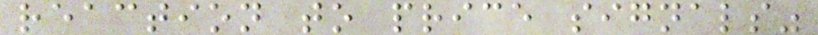reaction to price signals"
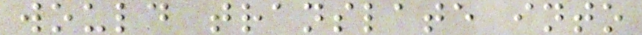would translate into
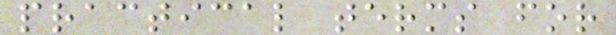practical terms for
